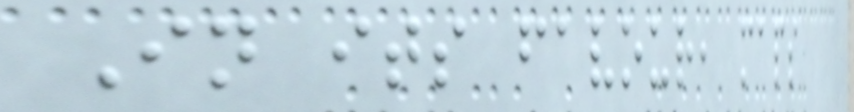In its favour, maps
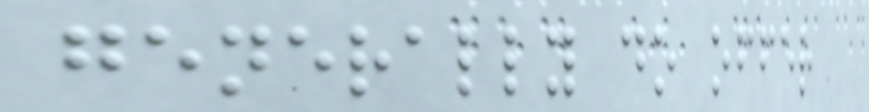generally do offer
